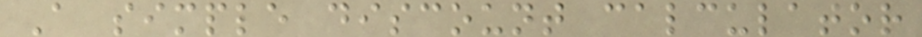A simple discount calculator
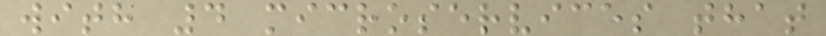with 4 microservices that
